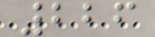226
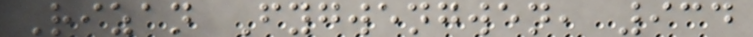Rizan Fygwengwen, 934
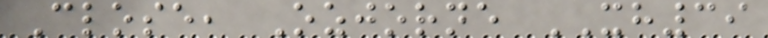Close, Ozjorne XH39
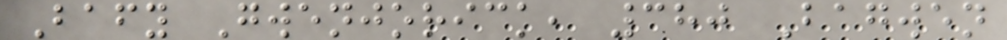Bafy Gwenjorick, 380 Bagwen
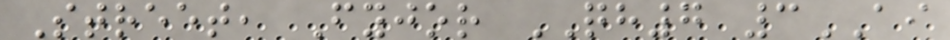Street, Fyjor QH7 3AI
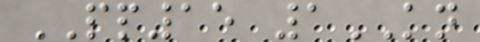PP15 1KN
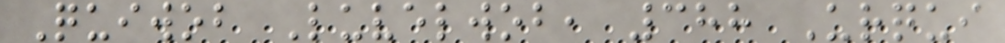Quiwob Luvelwob, 388 Urqui
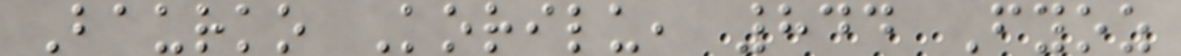Baurko Korilu, 844 Fyoz
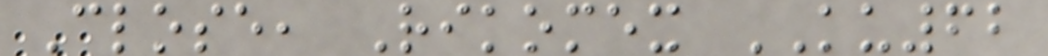Close, Rikomex KU62
